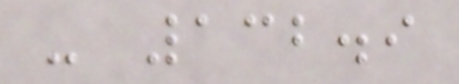- 132.9
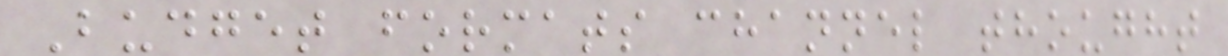Budget formats channel thought
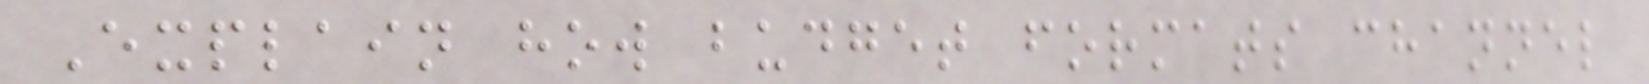Explain how budget formats channel
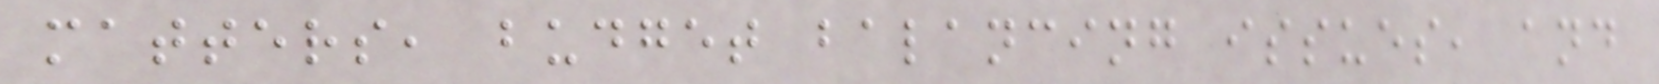matters, budget balancing issues, and
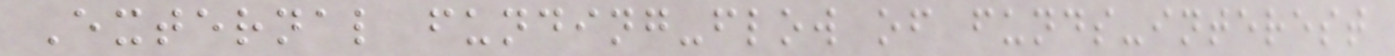External funding-flow of funds-interest
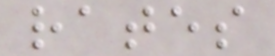rates
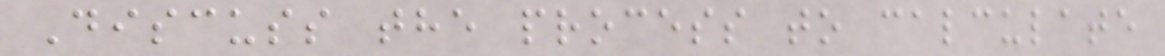Discuss the process to calculate
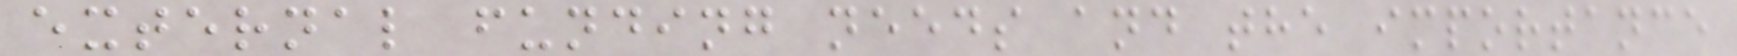external funding needs and the importance
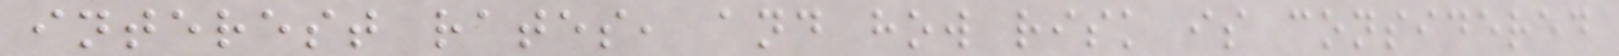interest rates, and how risk is considered
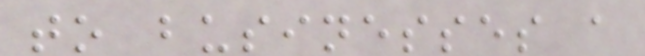to businesses a
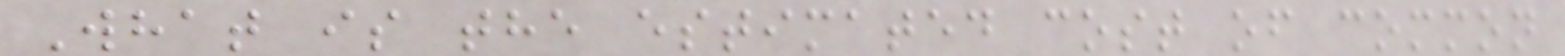What is the estimated cost of common
